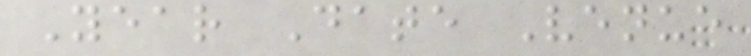Year Date Venue
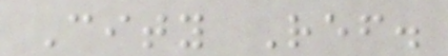City Ref.
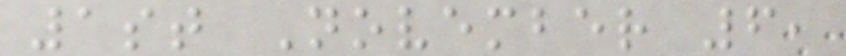1st November 6,
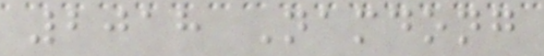2018 Namdong
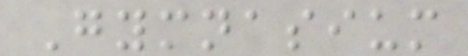Gymnasium
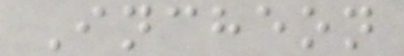Incheon
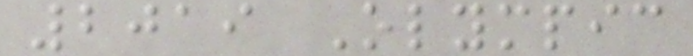2019 Olympic
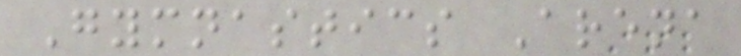Gymnastics Arena
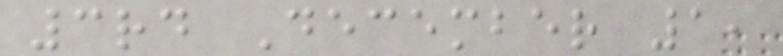3rd December 1,
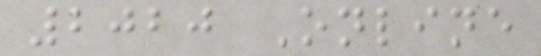2020 Online
